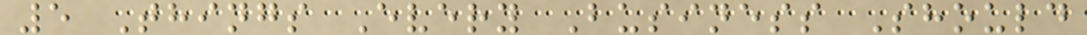5 Things Every Business Should
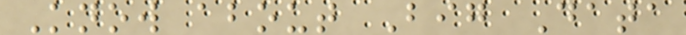Know about Big Data
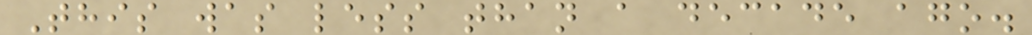This was less than a decade ago.
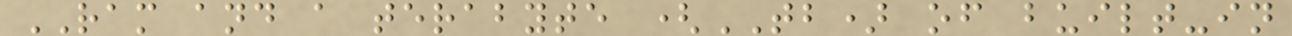RAM and a terabyte (TB) of built-in
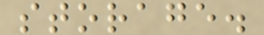storage.
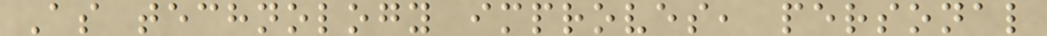As technology improves, personal
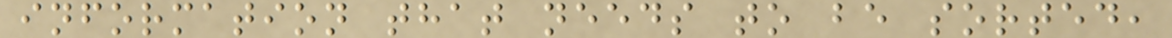information that needs to be sorted,
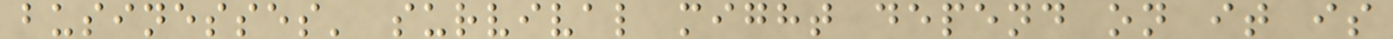businesses' survival might depend on it is
